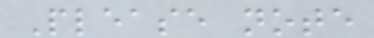Please note
